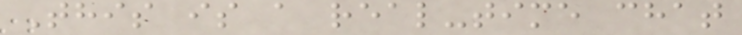This is a real-time chat
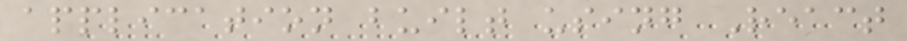application built using React
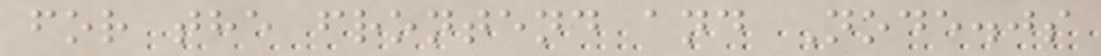for the frontend and Node.js
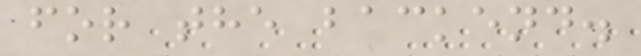for the backend.
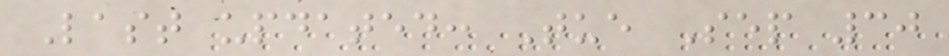Last updated: Tue Sep 30
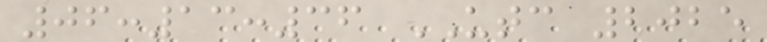06:13:36 UTC 2025
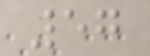57
